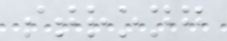strong
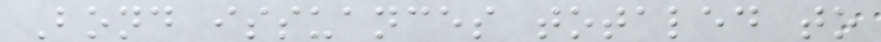Bond issuances totaled to
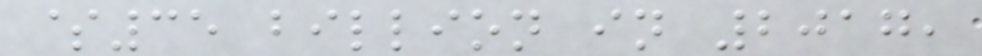$35 billion in 2017,
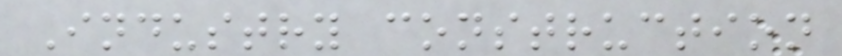Industry construction
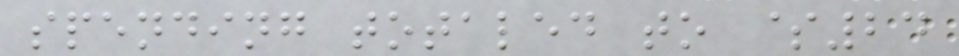spending totaled to $24
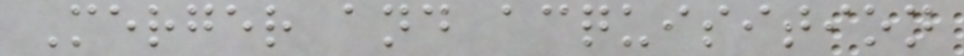Merger and acquisition
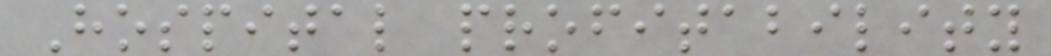Hospital profitability
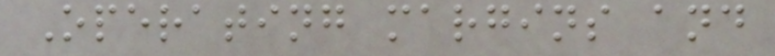Operating margins and
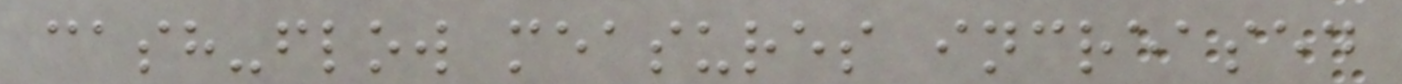cash-flow measures increased
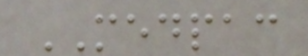MEDPAC
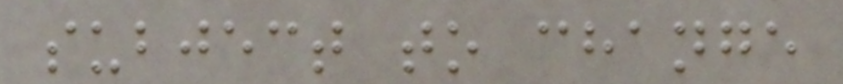subject to change
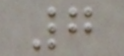7
